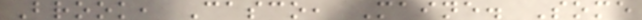Brook, Casco, Maine. Some
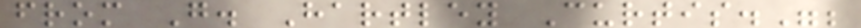from G. Hartley Curtis.";
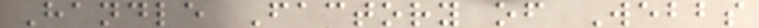Handle Factory of Webbs
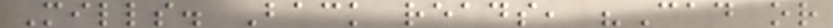Mills. Back reads, "Cad or
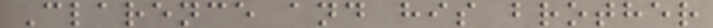Clarence and his brother
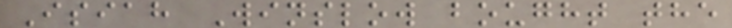Isiah Winslow bought the
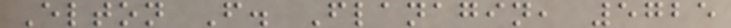Elton F. Flanagin, 5725
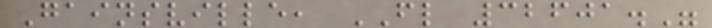Gainsville, FL 32601."
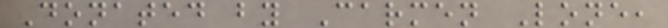Donated by Carmen Lone,
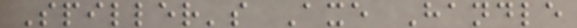Spiller's Axe Handle
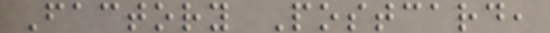Factory Postcard,
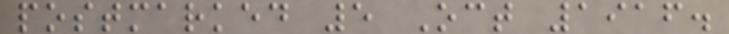postmarked 5 Oct 1916.
